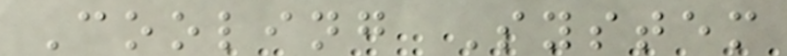Cooling System
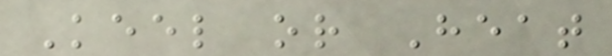Keel or Heat
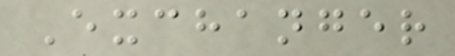Exchanger
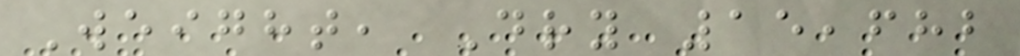Weight, Dry 15,682
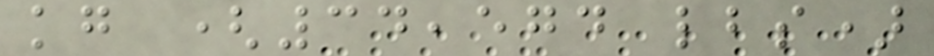kg (34,574 lbs)
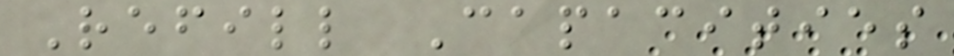Refill Capacities
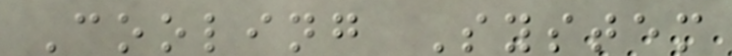Cooling System
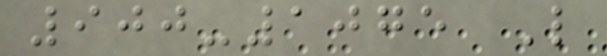900-1075 L
